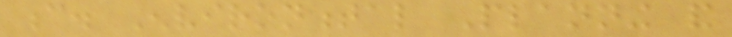c. Environmental Planning and
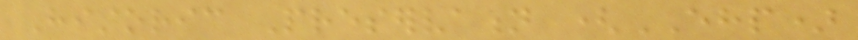Historic Preservation (EHP)
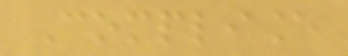Compliance
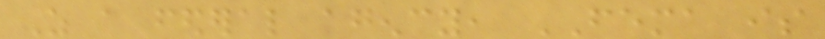As a federal agency, FEMA is
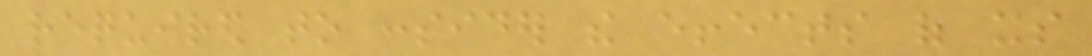required to consider the effects of its
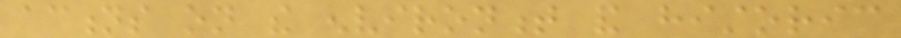actions on the environment and historic
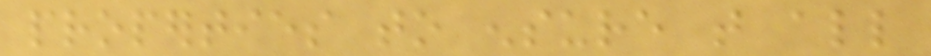properties to ensure that all
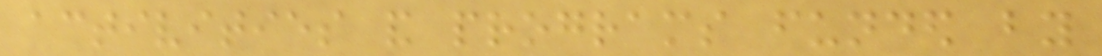activities and programs funded by
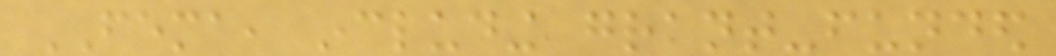FEMA, including grant-funded
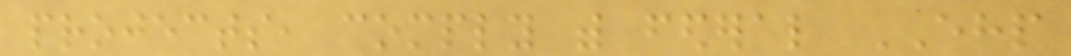projects, comply with federal EHP
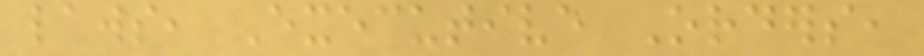laws, Executive Orders,
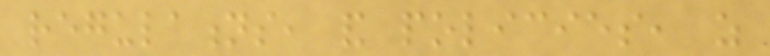regulations, and policies, as
